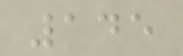145
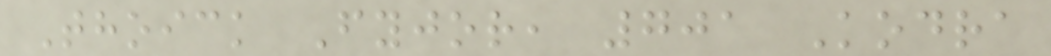Thoick Fyjor, 701 Kodra
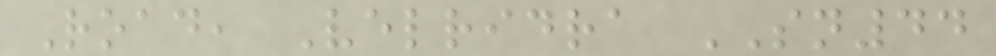Road, Velridra SN44
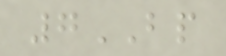7BP
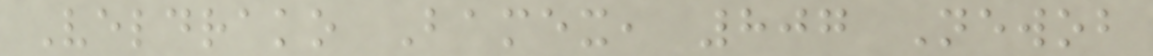Veldrako Bamex, 807 Newob
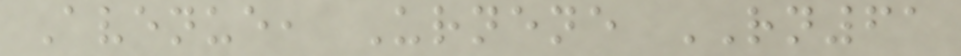Avenue, Urnene RN61
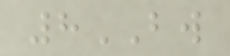8BW
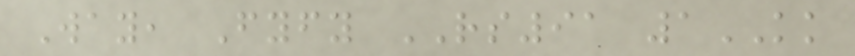Way, Fyfy RS91 1KK
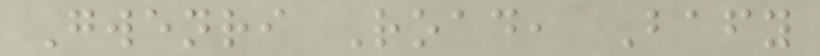Gwenri Road, Bafy
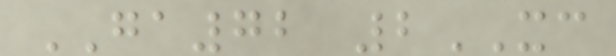GA72 2XC
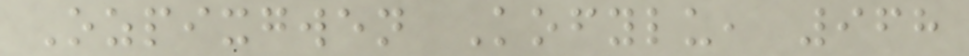Ozpixgwen Kofylu, 968
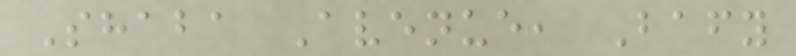Shaba Avenue, Bafy
